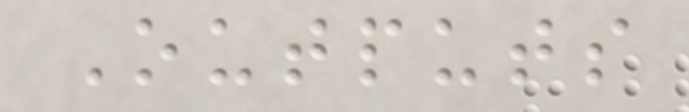Outputs
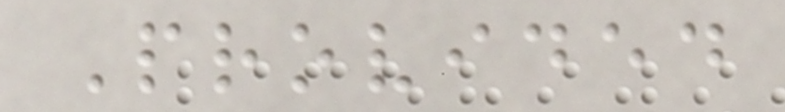Provided
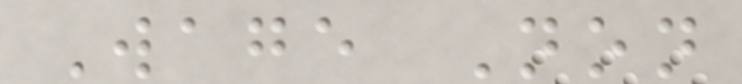Wage Non
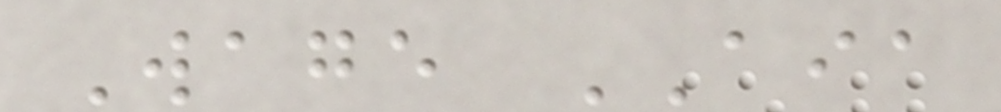Wage AIA
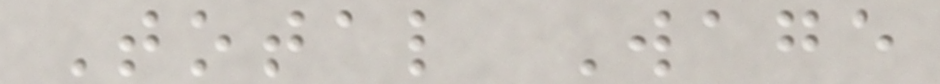Total Wage
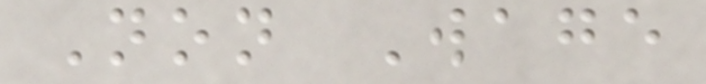Non Wage
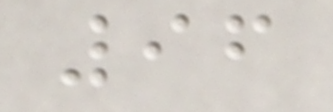96
